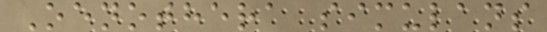Oenothera simulans
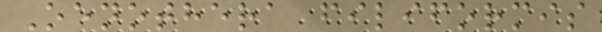Oenothera filiformis
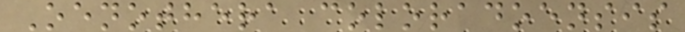Oenothera coloradoensis
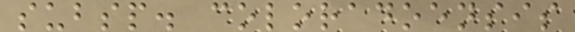subsp. coloradoensis
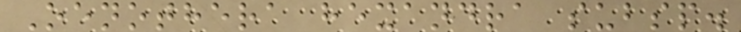Oenothera hexandra subsp.
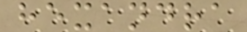hexandra
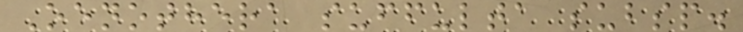Oenothera suffulta subsp.
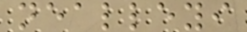nealleyi
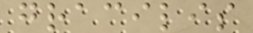gracilis
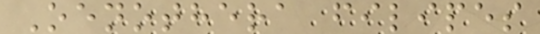Oenothera filipes
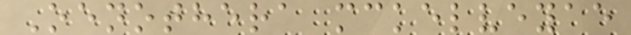Oenothera mckelveyae
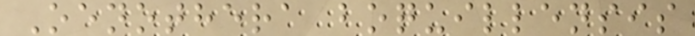Oenothera boquillensis
